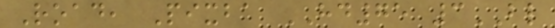Road, Pixba HD75 3BL
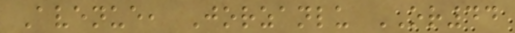Avenue, Jorzanlu OR44
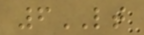6LT
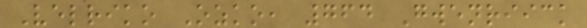Velriko Ozko, 764 Gwenriick
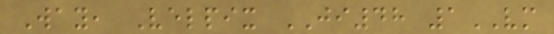Way, Velpix JI48 1VM
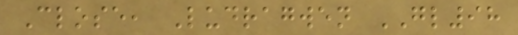Close, Ludragwen GL98
